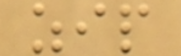zip
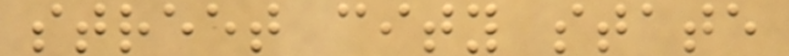street city state
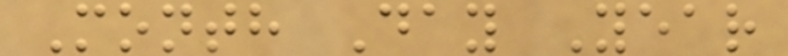Month Day Year
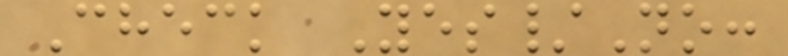Check Yes/No:
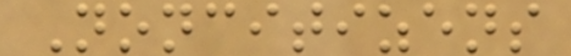Noncitizens
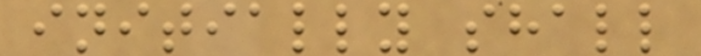initially shall
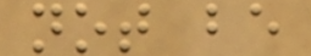not be
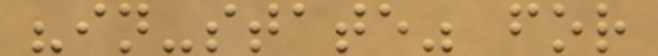"in-state" for
